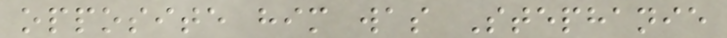opposite him was Stephanie
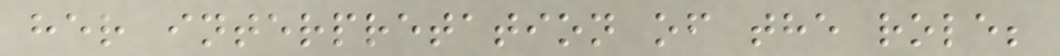her interpretation of the role;
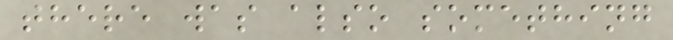there was also something
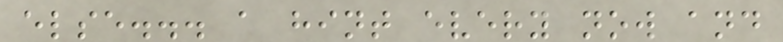else... a hint every now and
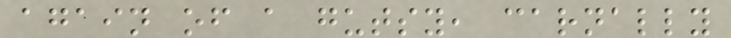again of a gutsy, carnally
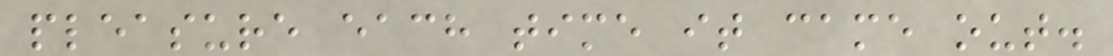pleasure each time it came out.
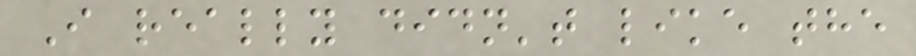I really didn't like the
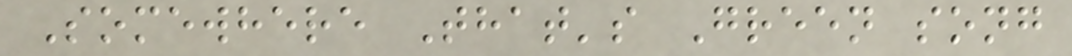Somewhere That's Green song
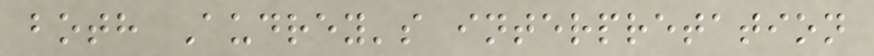both Audrey's interpretation
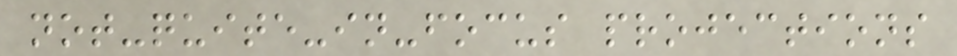not-quite-in-focus projections
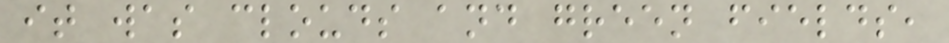it was clouds and green fields,
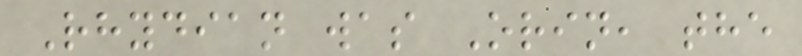Rhydian was Orin, the
